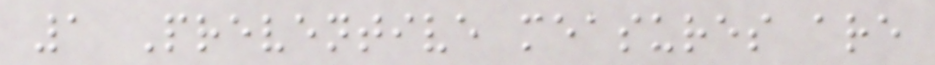1 Preventive measures are
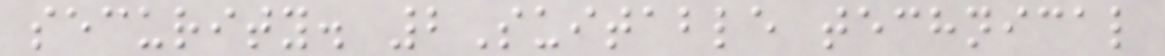security. 2Suitable technical
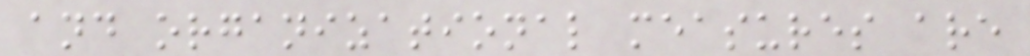and organizational measures are
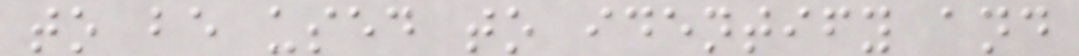to be used to identify and
